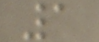1
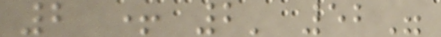2 + 2' 52"
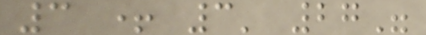3 + 3' 27"
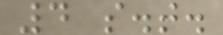4 s.t.
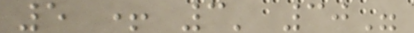5 + 3' 30"
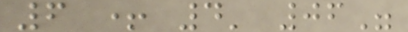6 + 4' 06"
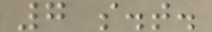7 s.t.
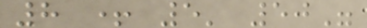8 + 5' 50"
